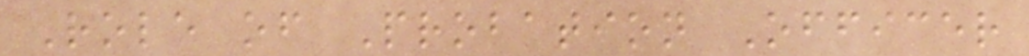Role of Probation Officer
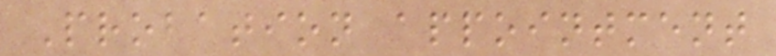Probation appointment
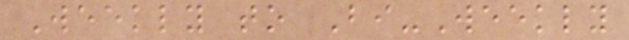Weekly to Bi-Weekly
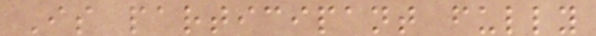Is participant fully
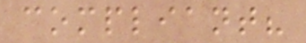compliant?
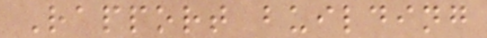Rapport building
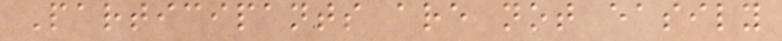Participants are not easily
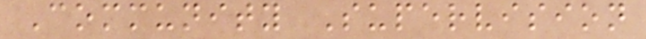Community Supervision
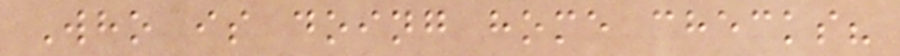Who is doing home checks?
